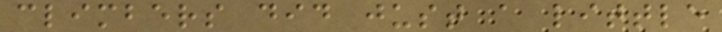climbers did just a little
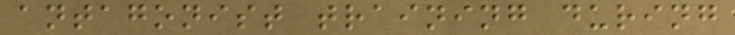antagonist training during
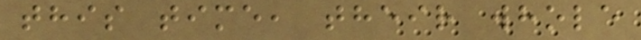this time, their whole
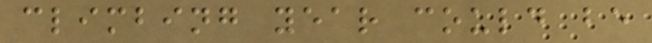climbing year could be
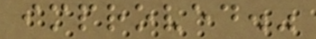improved."
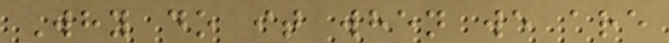Why do it when we are
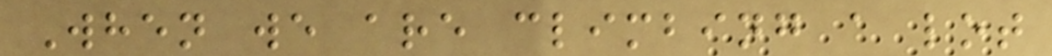When we are climbing a lot
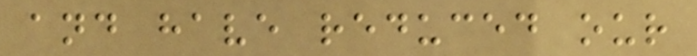and have reduced our
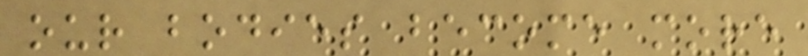our bodies become more
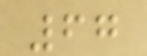67
